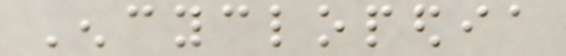Encyclopedia
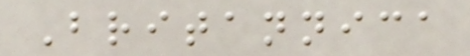Britannica
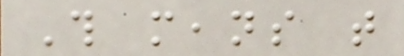This means that
